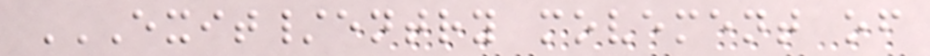EXIT/ENTRY MOVEMENT OF
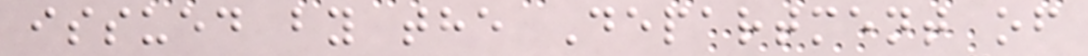issued by the Department of
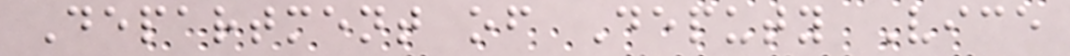Department of Deputy Vice
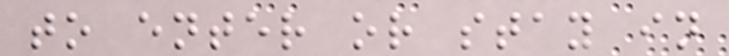to enter or stay in
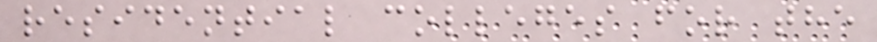residential colleges for the
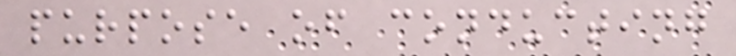purpose of conducting
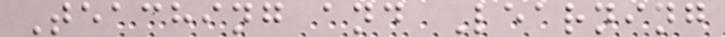Teaching and Learning
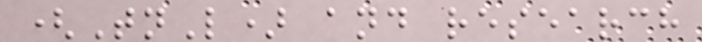(TnL) and research
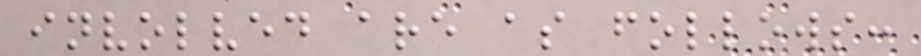involved are as follows:
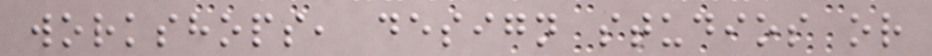workshops, design studios or
